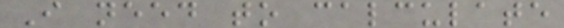I need to calculate
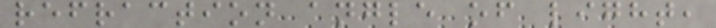refraction angle of light,
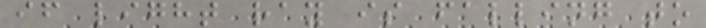if light ray is falling to
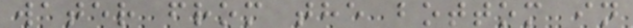water from the bottom in
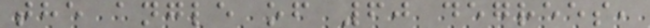the angle of 60 degrees,
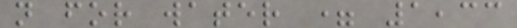n for water = 1,33
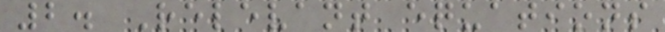2. Relevant equations
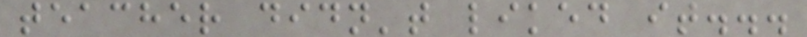teacher didn't liked it...
